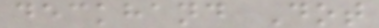deckhand Dot
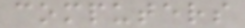computers
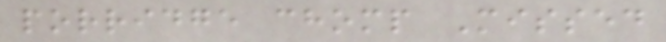porridge chomp Missed
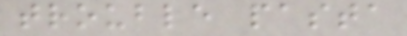trouble pasta
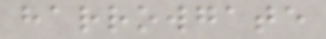harrowgate
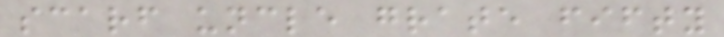scarf uncle grate fifty
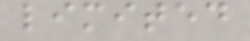limited
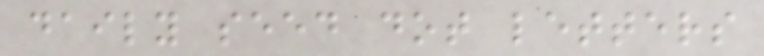daily seed dot letters
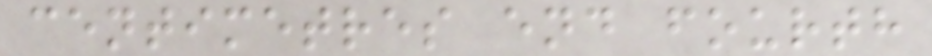centimetres end fourth
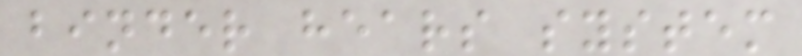binder hears system
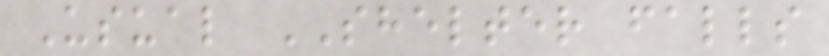Usual SHELTER falls
